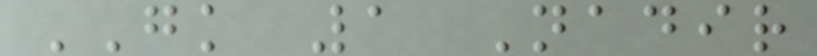GK 1 Nadir
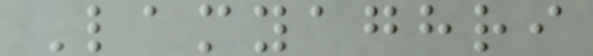Lamyaghri
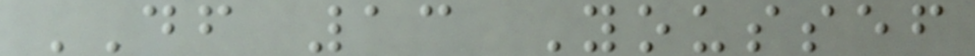DF 13 Youssef
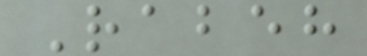Rabeh
